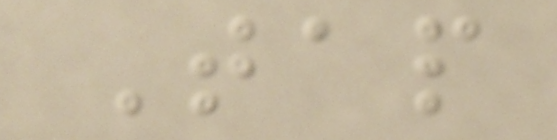Tap
